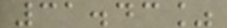31.43%
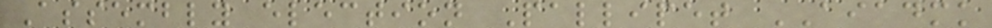Assembly election Pallipet AIADMK
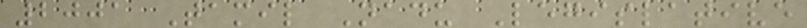2001 Tamil Nadu Legislative
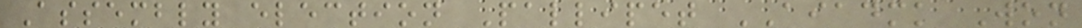Assembly election Pallipet AIADMK Won
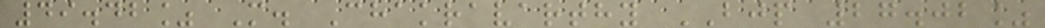49.42% M. Chakravarthy BJP 27.02%
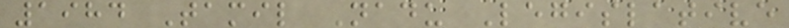1984 Tamil Nadu Legislative
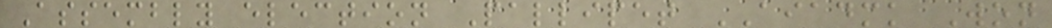Assembly election Pallipet AIADMK Won
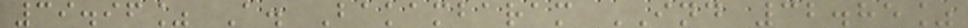39.96% A. Bakambaram IND 32.85%
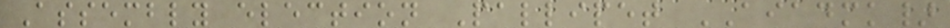Assembly election Pallipet AIADMK}
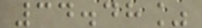34.48%
